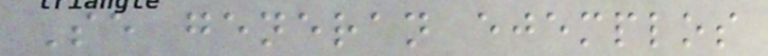Se generan ejemplos
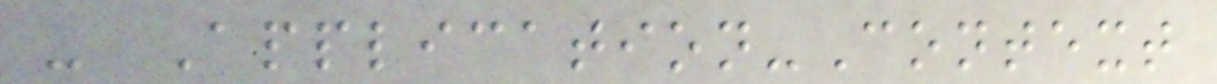- Application-Context
